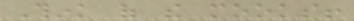Think of the mooks!
